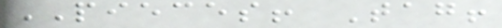PIECES! Tag!
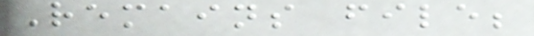Remains file;
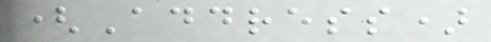(Address)
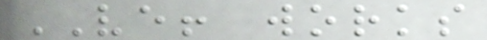VE! works
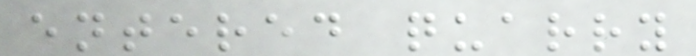entered quarry
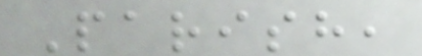Parish,
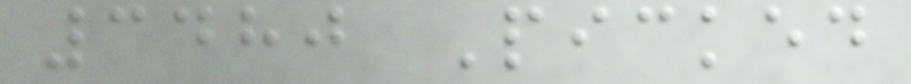3480 Picked
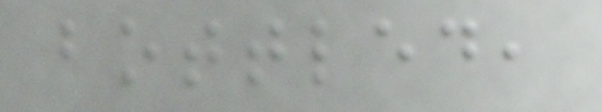bottled,
